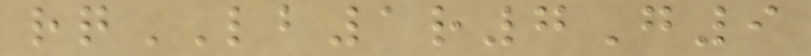rqLB1r7G9
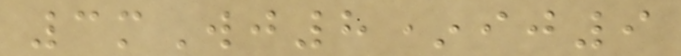3mWj8*ij9
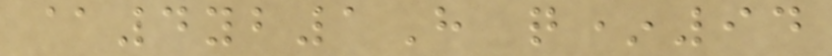@4yb1H q*94
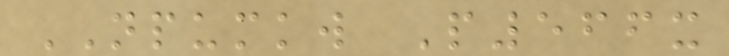NPUMKW P566x
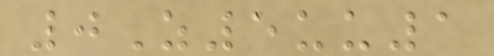0Z5uu1
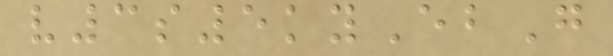v3s5kyEbG
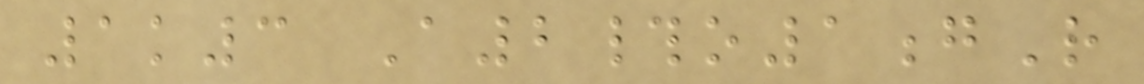1k3 A2#o1gR
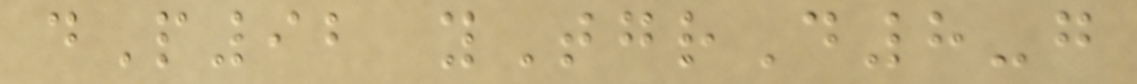dP92 yTgrD8-g
